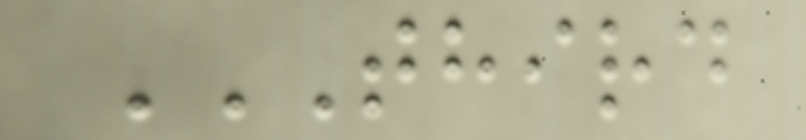THIRD
